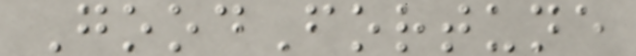GoodFortune
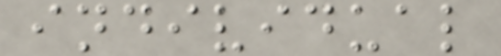individual
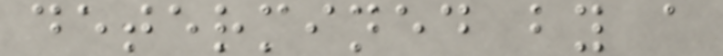determined by a
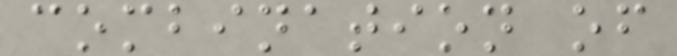combination of
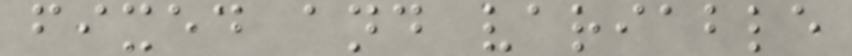fixed and variable
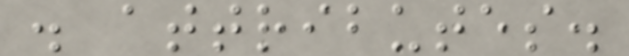. attributes.
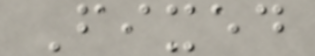Fixed
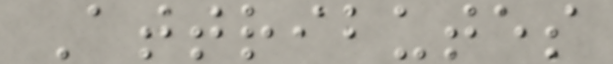Attributes
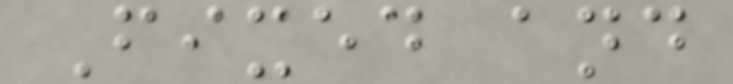Fixed and
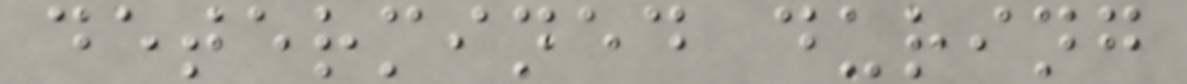determined during
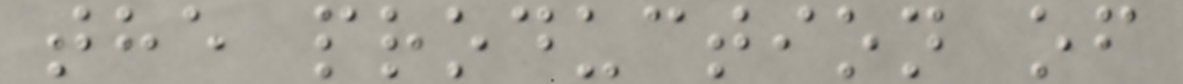the production of
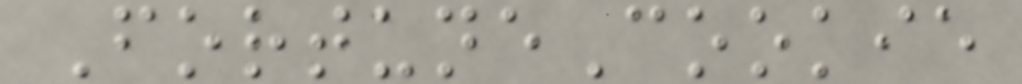FortuneCookie
